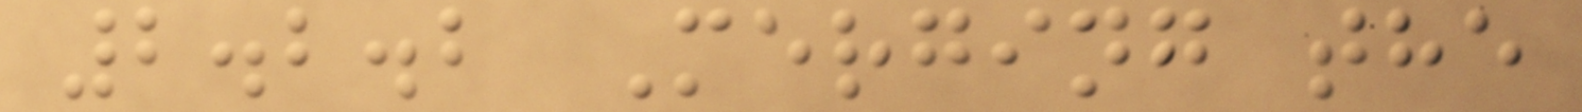2.2.2 Merging the
